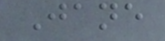Jane
